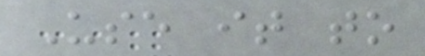Use it to
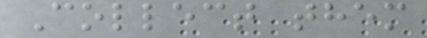Collect them
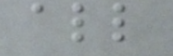all
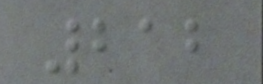212
